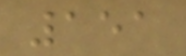151
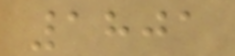1801
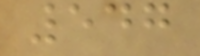547
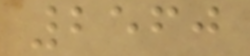2560
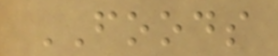FOODS
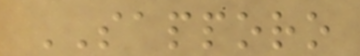SAPPORO
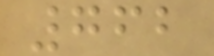762
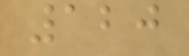120
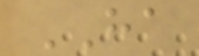HA
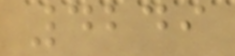4249
